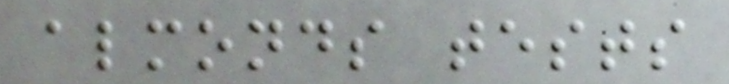almonds tests
